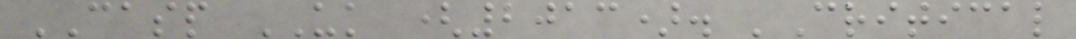CASP UK (2013). 'Critical
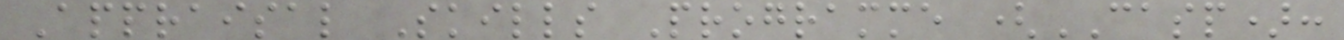Appraisal Skills Programme (CASP):
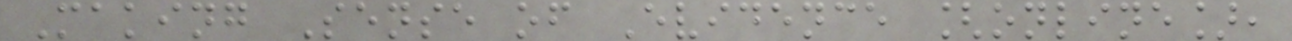Making Sense of Evidence [online],
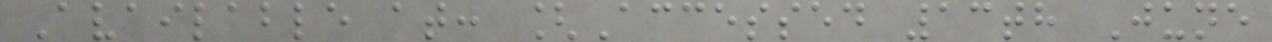Available at: [Accessed 13th June
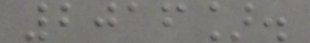2016].
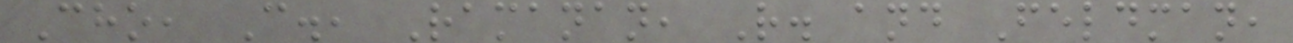Cho, C., Ramanan, R. and Feldman,
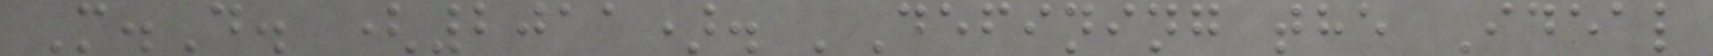M.D. (2011). 'Defining the Ideal
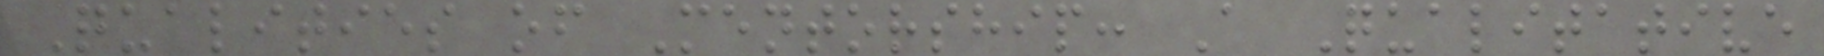Qualities of Mentorship: A Qualitative
